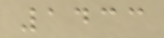1433
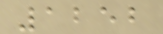1252
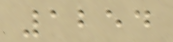1254
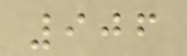906
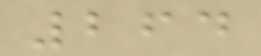264
